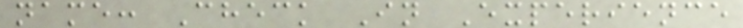name: Check In Experience
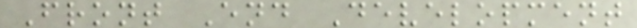Front End Development
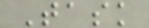Task
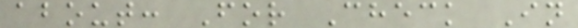about: For Check In
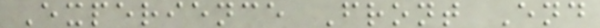Experience Front End
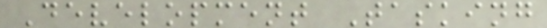Development Tasking
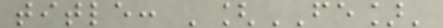title: '[FE]'
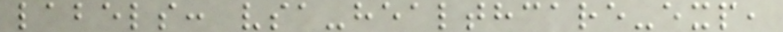labels: vsa-healthcare-exp,
